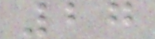27
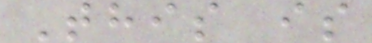This is
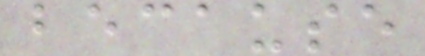because
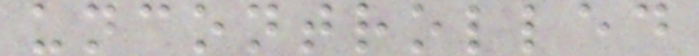uncontrolled
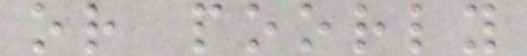or poorly
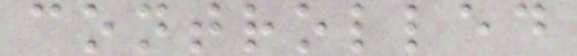controlled
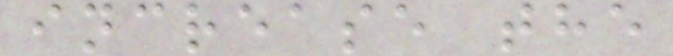increase the
